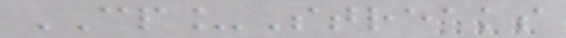CP_Streaks
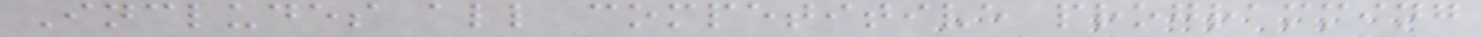Includes all competitive programming
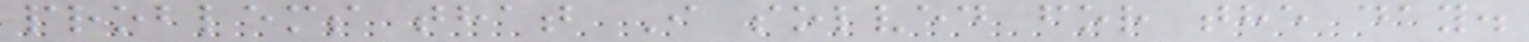problems that I solved for the day.
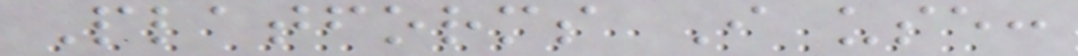Platforms I use:
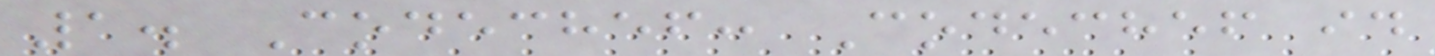1. Codechef: Codechef id
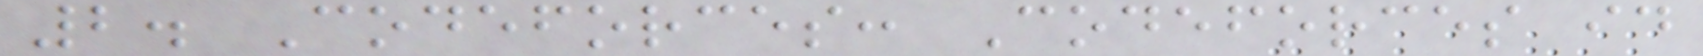2. Codeforces: Codeforces id
